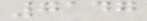7147
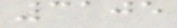3105
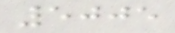5005
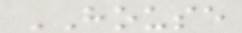HOUSE
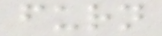furn
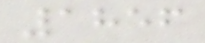1856
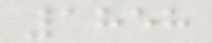1858
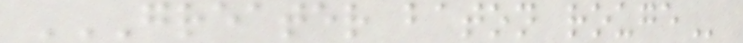GREATER BATON ROUGE
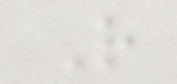R
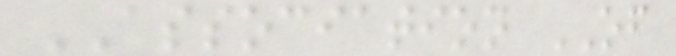ASSOCIATION OF
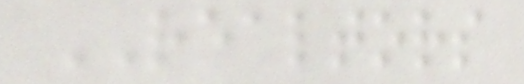REALTORS
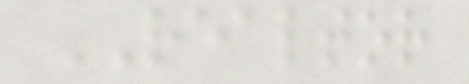REALTOR
